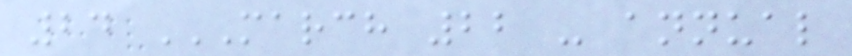24 MARCH 22 - ANNUAL
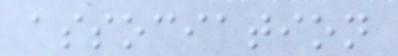association
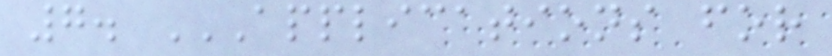7. APPLICATIONS FOR
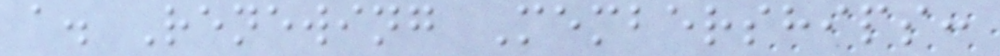a. Renewing Memberships:
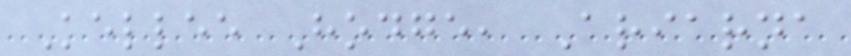Kellee Hodge, Ariarna
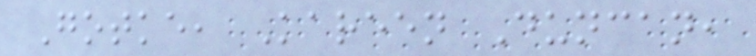Gotke, Kareen Duncan,
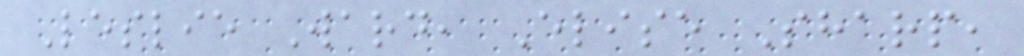Leslie Ward, Elise Sharp,
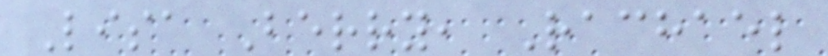Lisa Berry, Rachael
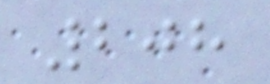208
